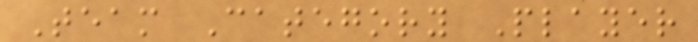Team Category Player
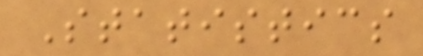Statistics
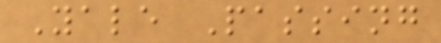Yale Passing
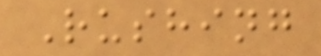Rushing
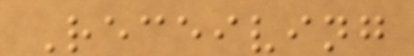Receiving
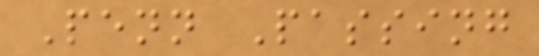Penn Passing
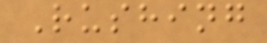Rushing
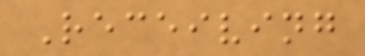Receiving
